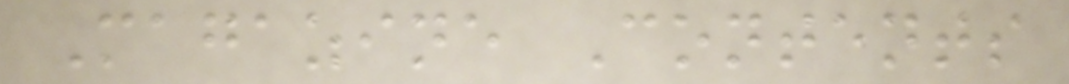Magazine Contents
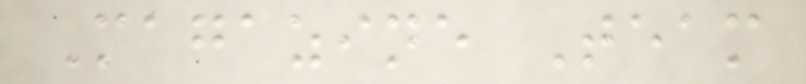Magazine Team
